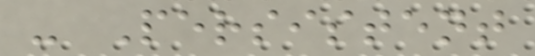- Persistent
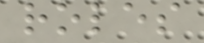roles
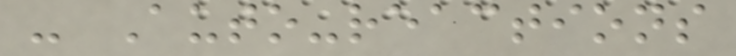- Auto-reactions
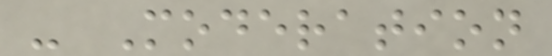- Moderation
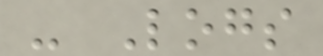- Logs
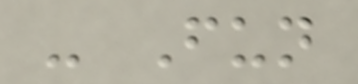- Fun
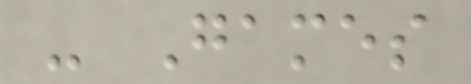- Games
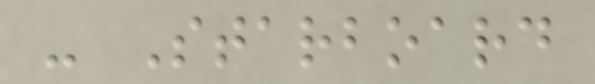- Starboard
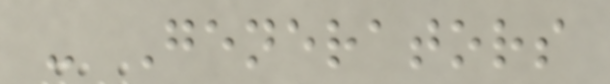- Generators
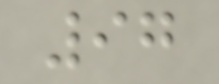97
